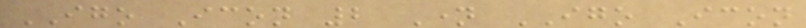IGO Icon 2 Name IGO Icon
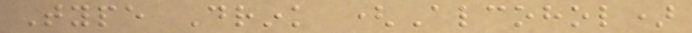Type Drink (Alcohol)
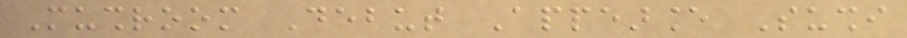Mushroom Debut Appearance Sushi
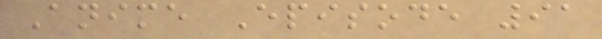Anime Episode 91
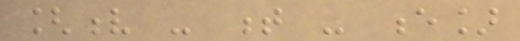[v - t - e]
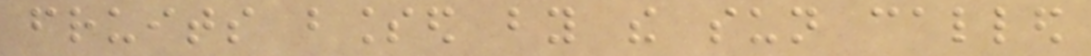fruits blessed by the sun called
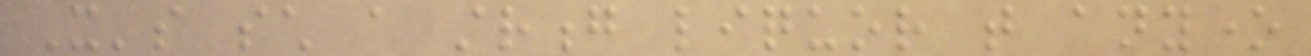It's such a strong liquor that anyone
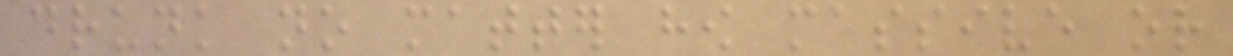drunk no matter how massive or
